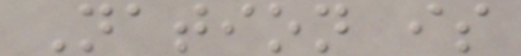Nation is
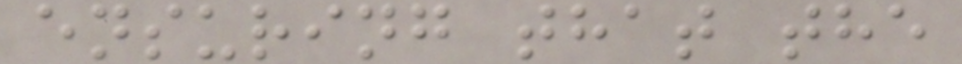ensuring that the
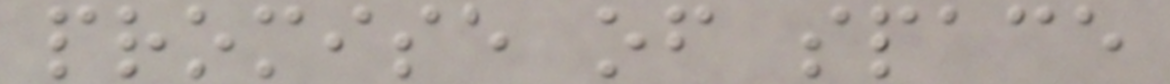promise of space
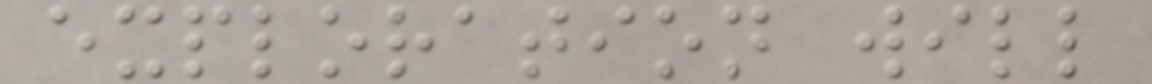exploration will
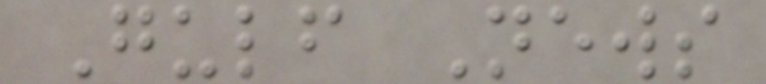Gulf News
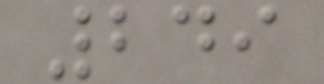249
